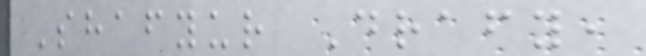Shafyur Drafy,
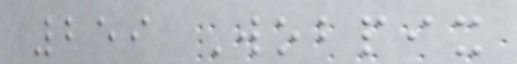259 Wobpix
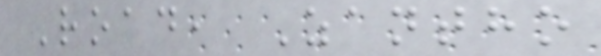Road, Zantho
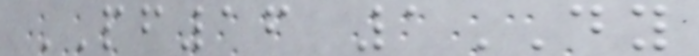PF16 1DY
